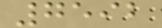7592
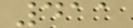411
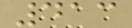413
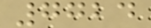7724
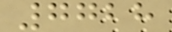7728
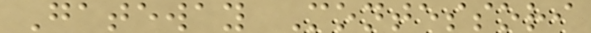Gateway Montessori
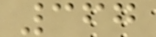367
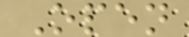Open
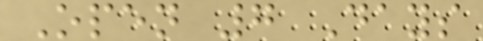Open 7 Days
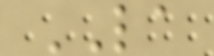LA
